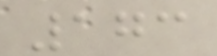173
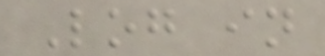Log in
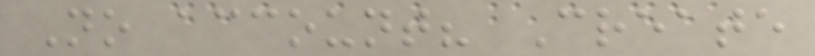No account? Create
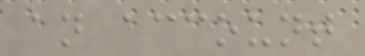an account
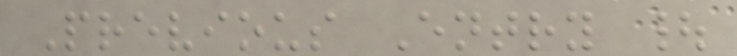Previous Entry |
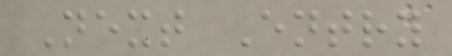Next Entry
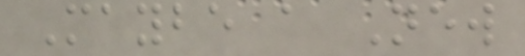Maybe a New
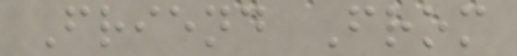Friend From
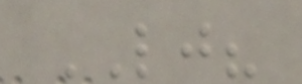LJ?
